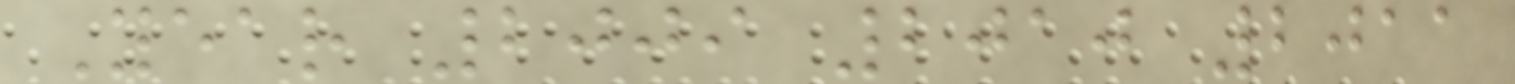Year 2009 2010 2011
